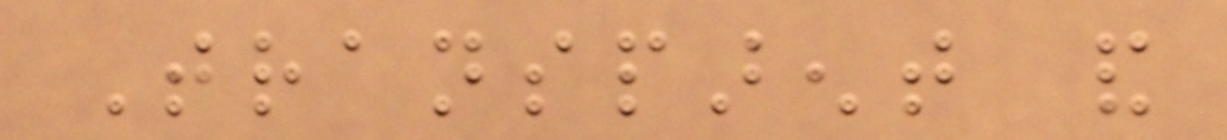Transparent and
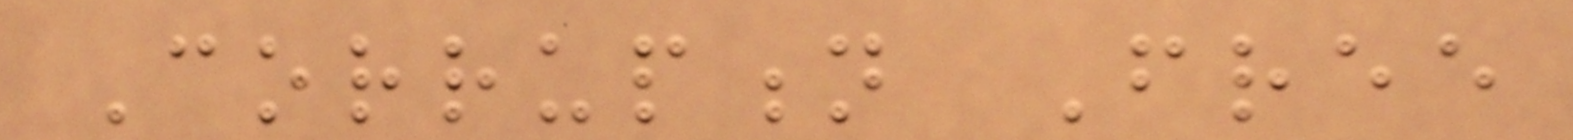Corruption Free
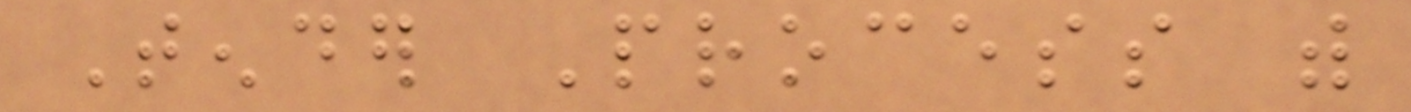Tender Process with
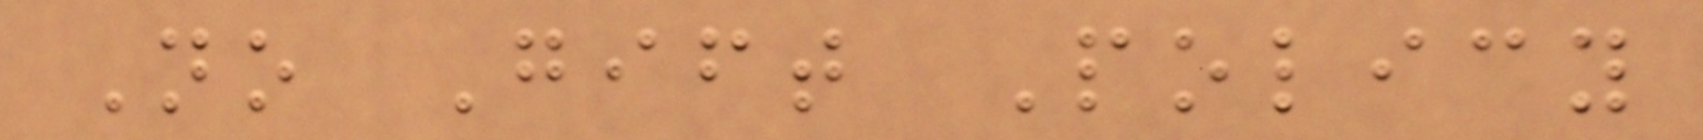No Gift Policy
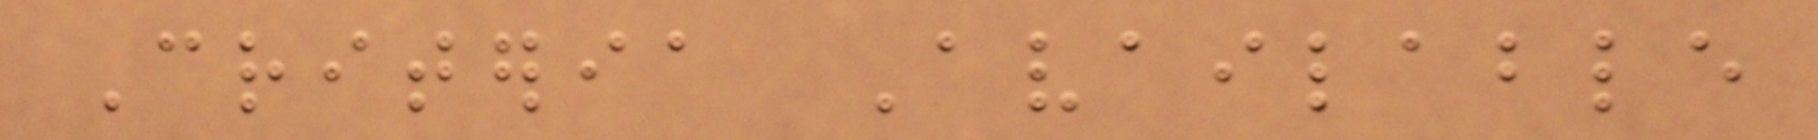Criteria Available
